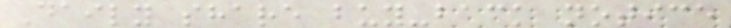Daily share buy-back notice
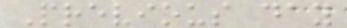Previous day
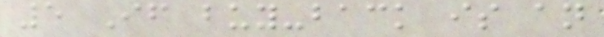5 If buy-back is an
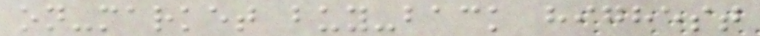on-market buy-back highest
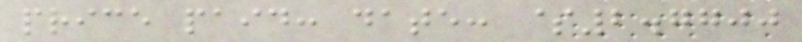price paid: date: $2.7700
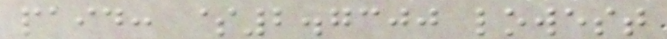paid: $2.7300 lowest
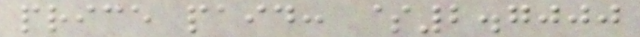price paid: $2.7000
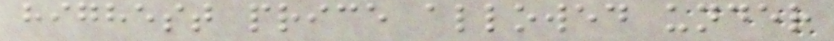highest price allowed under
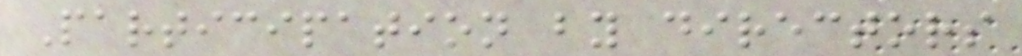Participation by directors
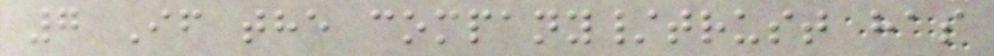7 If the company/trust has
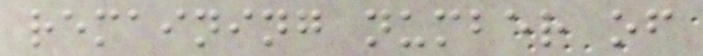remaining number of
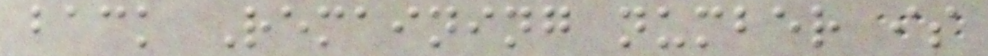back Remaining number is
